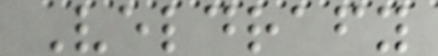Veldrafy
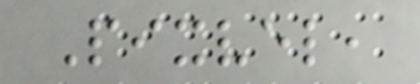Pixvel,
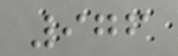976
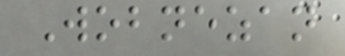Wobnezan
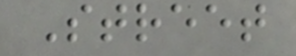Street
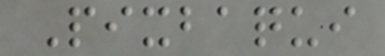Pixbaqui
